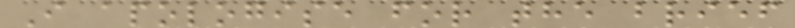I apologise for the brief
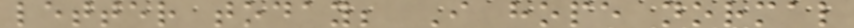letter today; I hope normal
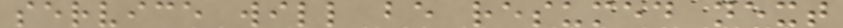service will be resumed next
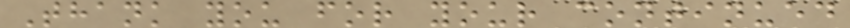Thank you for your continued
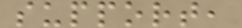support,
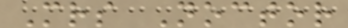Mrs Noctor
